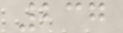237
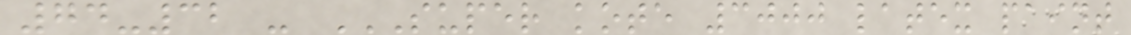74-32 - SUPER KOTE 3000 LATEX PAINT
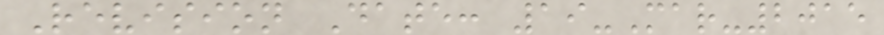Revision Date: 19-Mar-2015
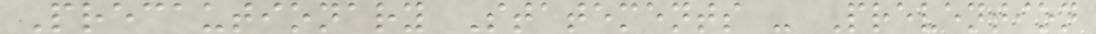Precautionary Statements - Prevention
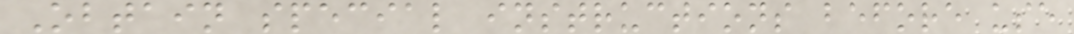Obtain special instructions before use
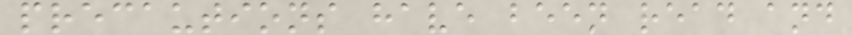precautions have been read and
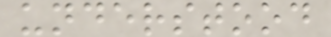understood
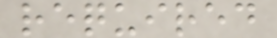required
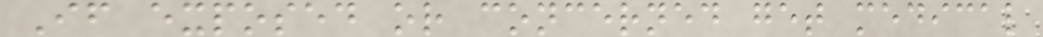If exposed or concerned get medical
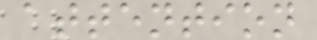attention
